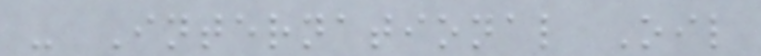- International Oil
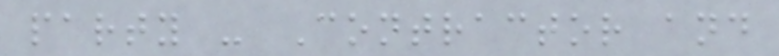party - Contractor and
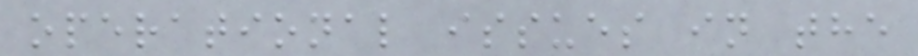operational issues in the
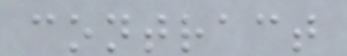contract
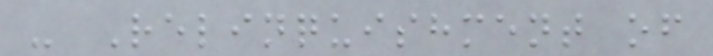- Relinquishment of
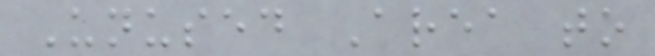Unused Area to
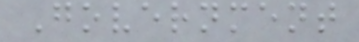Government
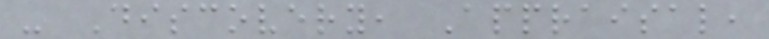- Discovery, Appraisal,
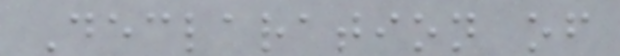Declaration of
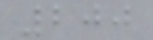200
